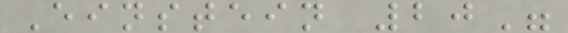Einstein 20"
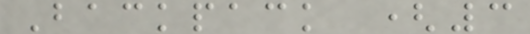Backpack (3
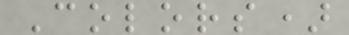Colors)
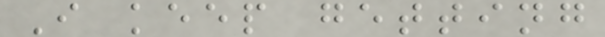I keep getting
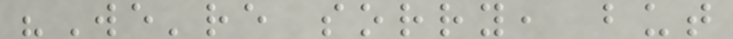"We're sorry, but
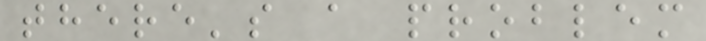there's a problem
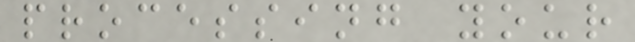processing your
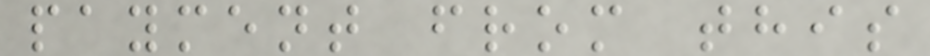payment from this
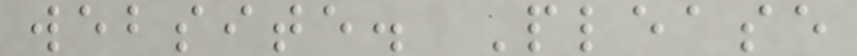website. Please
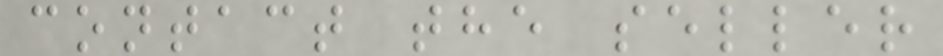contact the seller
